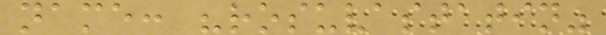name: "rosuvastatin"
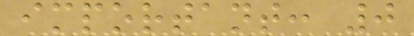important: 0
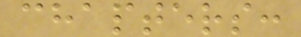chapters:
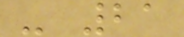- 21
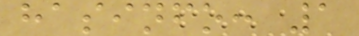hasinfo: 1
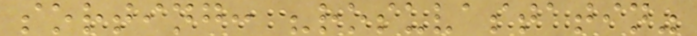sorting: "rosuvastatin"
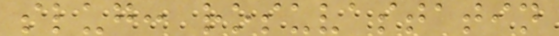slug: rosuvastatin
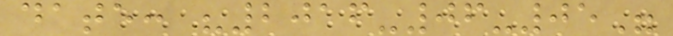date: "2016-06-05"
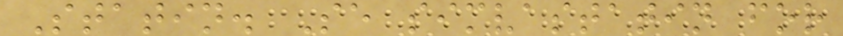Statin. Se simvastatin for
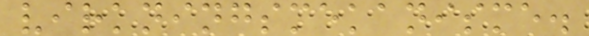virkningsmekanisme.
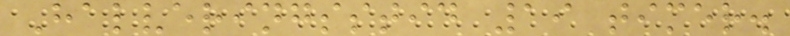Halveringsstid 19 timer.
